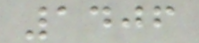1406
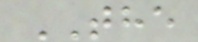THE
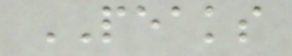PEAKS
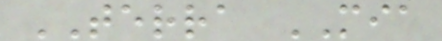TERRA MIA
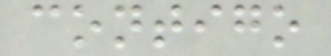contigo
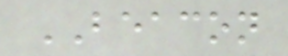BEACON
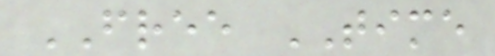FREE TIME
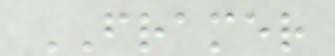FRAMER
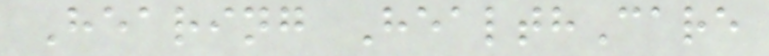Hearing HealthCare
